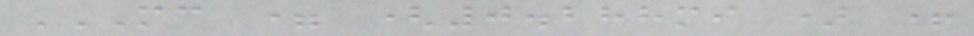MC = (0.288MI ) +
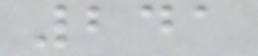241
